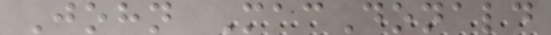John MacDonald
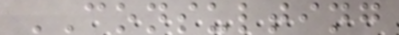CONSULTING
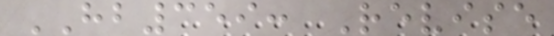HB359: Revise
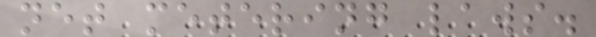net metering laws.
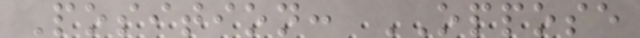Position: OPPOSE
